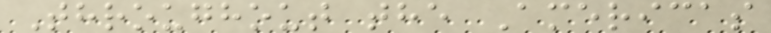Throughout the Americas
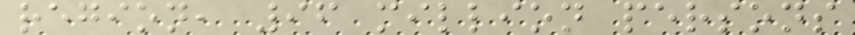region, 96 million persons
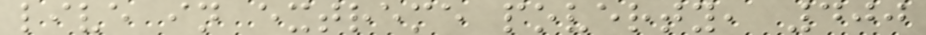live in extreme poverty, 400
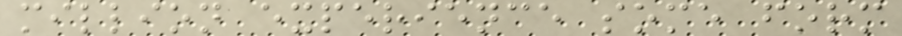million experience some form
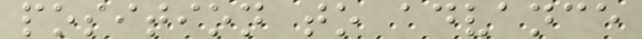position to advance
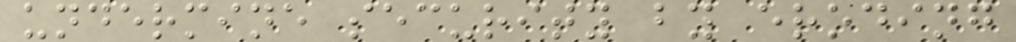undermine security by eroding
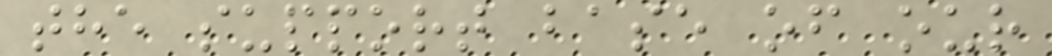the support base of our
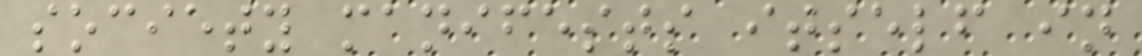society manifests itself in
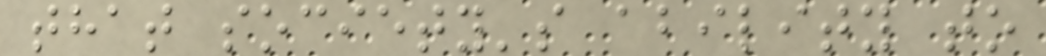that society's ability to
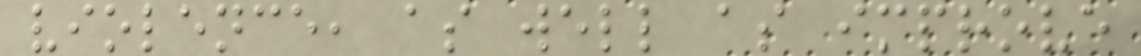violence, as well as improve
